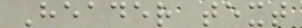Header text
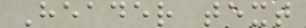Header text
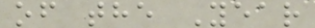of the Year
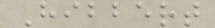Hibbert
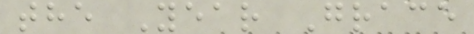the Year Grace
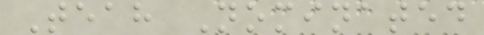Teah Nominated
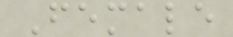Female
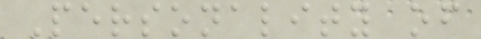Personality of
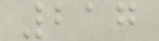217
